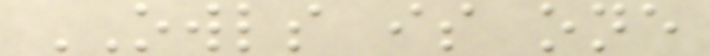OWLS is one
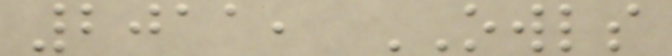2011, OWLS
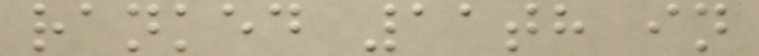ranked 11th in
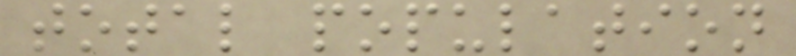total population
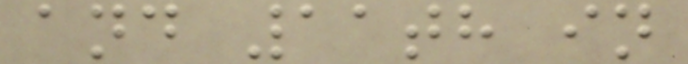and 11th in
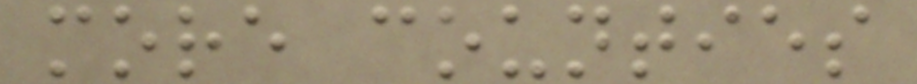more counties
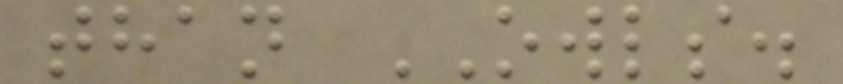than OWLS.
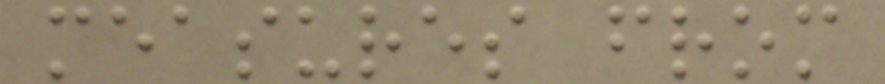measures from
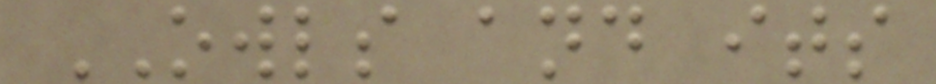OWLS and its
